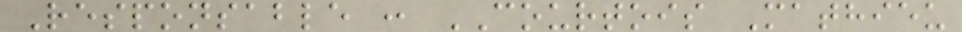Responsable : COURTOIS Mathieu
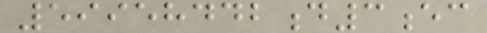59958442d3ec
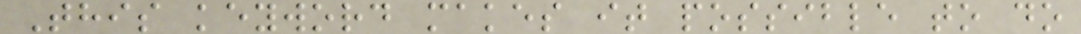This keyword makes it possible to do
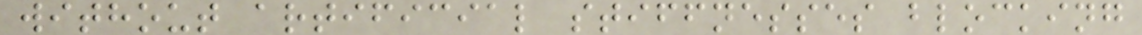without artificial stiffnesses blocking
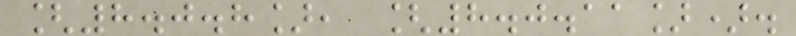[8.0.8], [8.0.11]).
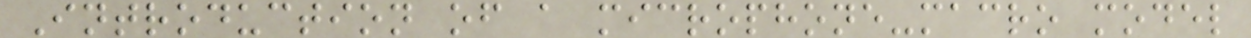Introduction of a microphone-macro model
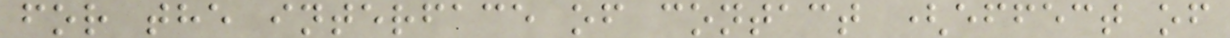for the interface of contact (effect of
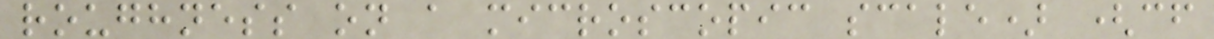roughness on a microscopic scale) (cf
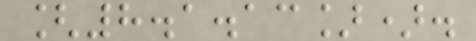[8.1.13]).
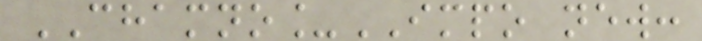CHAMNO_IMPO new:
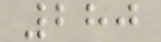280
